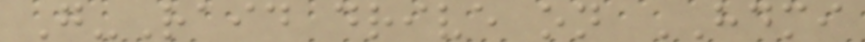G-Raid drive on HDMI
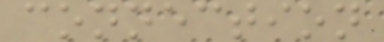connection
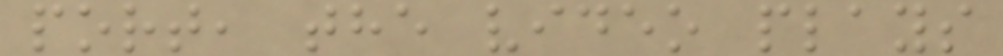port, the video plays
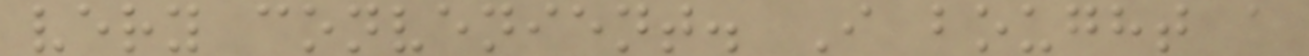very convenient. I bought a
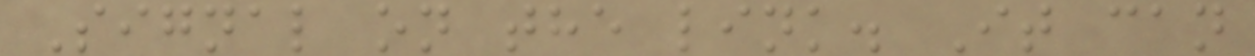Signal on the link. It can
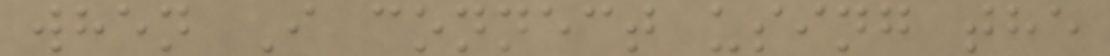when I connect using the
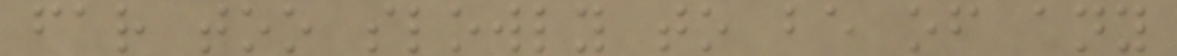far too slowly to be of any
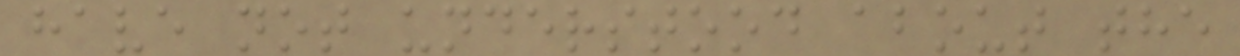have not understood about the
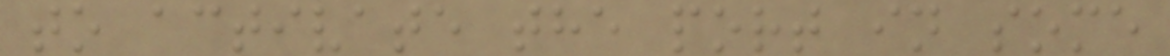to activate the port in some
